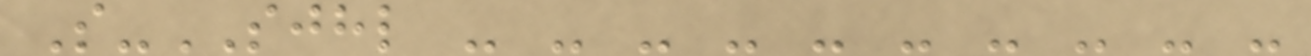S-SJHL - - - - - - - - - -
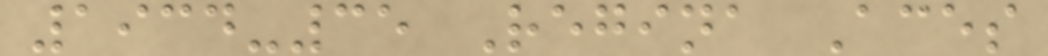1934-35 Regina Aces
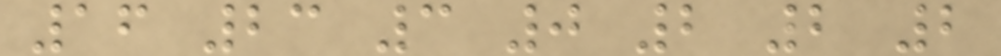16 23 3 0 2 2 2
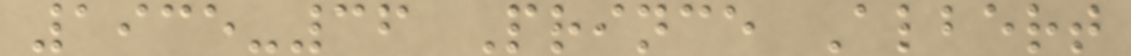1935-36 Prince Albert
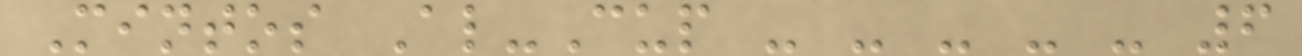Mintos Al-Cup - - - - - 6
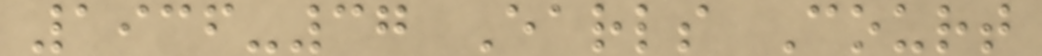1936-37 Earls Court
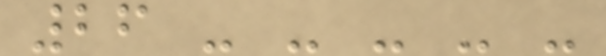26 - - - - -
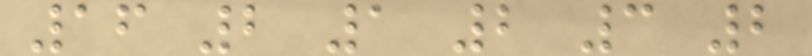16 2 1 2 3 2
